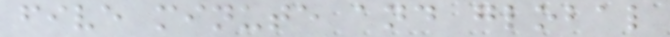five minute and global
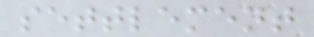settlement
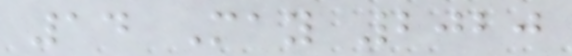14 May 2020
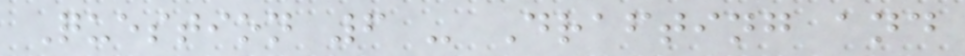Question 6 - Drafting and
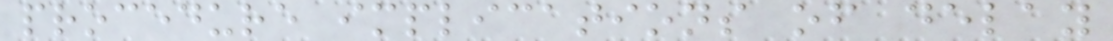procedure implications of delay
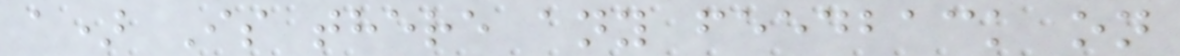a) Is there any feedback on
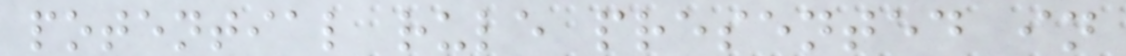potential rule presented in
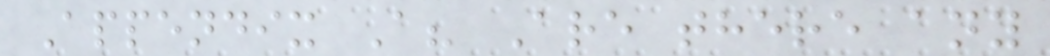Appendix A? Are there any
